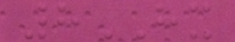8HX
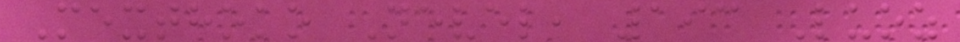Mexthoko Nevel, 193 Luoz
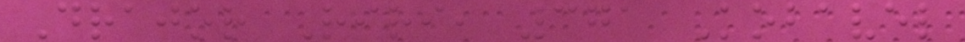Drajor Riri, 371 Kobavel
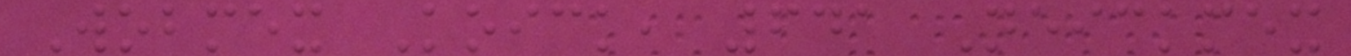Wobmex Koick, 641 Neickmex
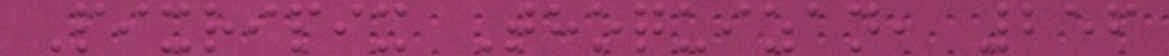Pixripix Thoquizan, 256
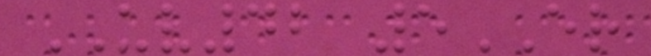UV42 5ER
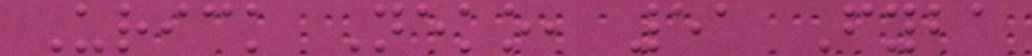Urick Neko, 51 Fyba
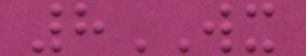8WX
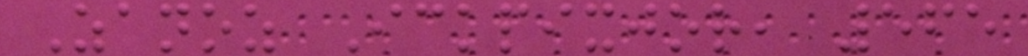Zanoz Ickpixjor, 565
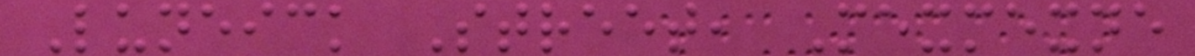Luneick Street, Mexmexne
